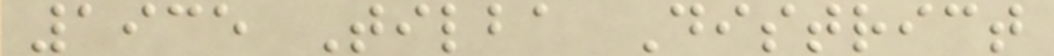1935 Tilba District
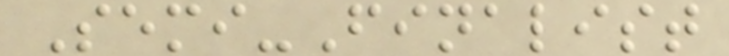Semi-Finalist
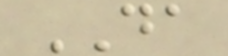DA
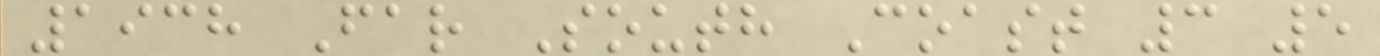1938 Far South Coast 3 5
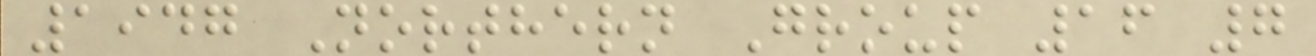1947 Northern Group 16 7
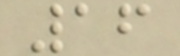16
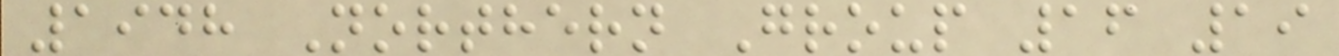1948 Northern Group 16 19
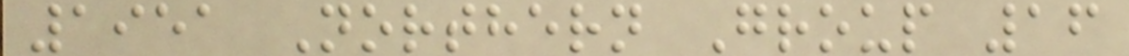1951 Northern Group 16
